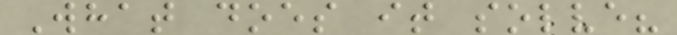What does it solve?
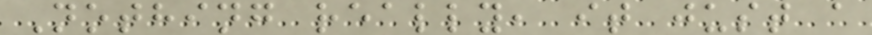Nothing really, it just a
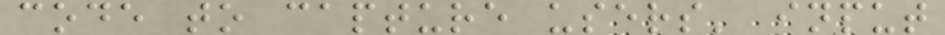code to capture users' input
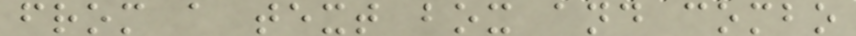from a text box and combo
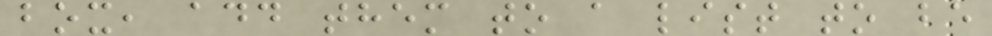box, add them to a list to be
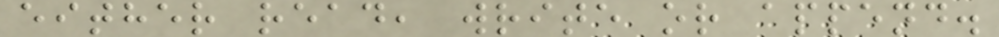either read, write or append.
